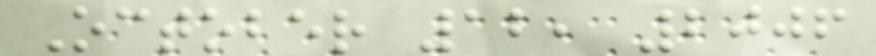October 12, 2006
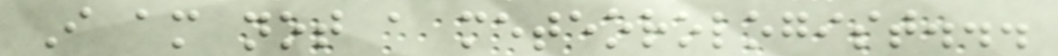I am not a meteorologist...
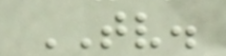TV.
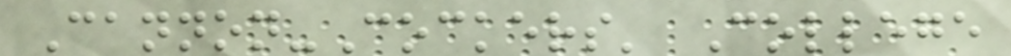Cannon-Cockers' College
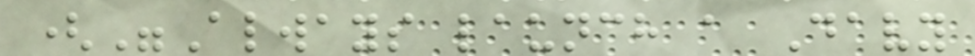("Always launch a Davy
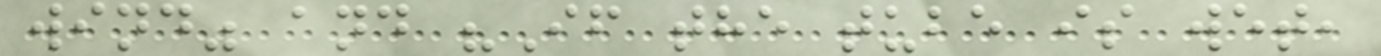wind" and "If the tube is wet,
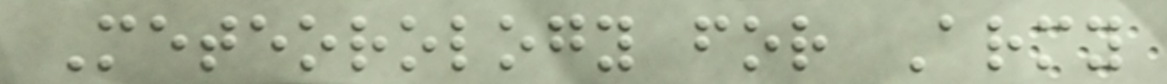Meteorology for Army
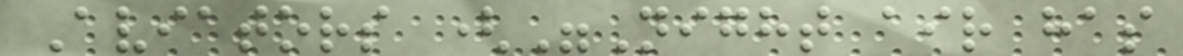Aviators ("Night air has
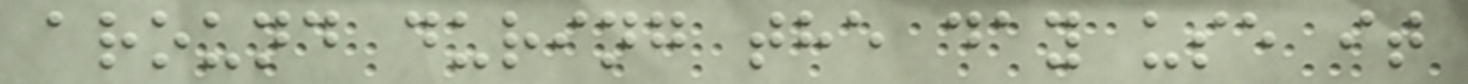around during the day use it
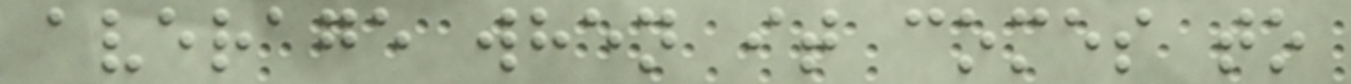average when it comes to
